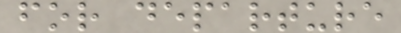for departure
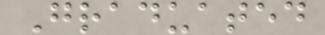Graduated
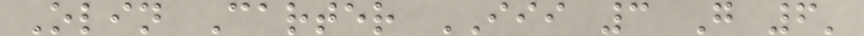Olin Carter III 3 G 6'
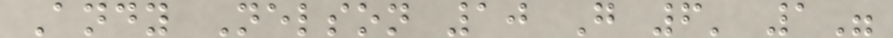Andy Nelson 10 G 6' 1"
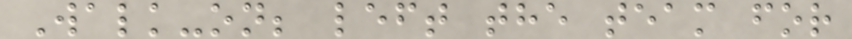Walk-on; left the team for
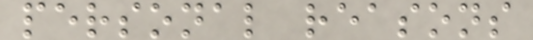personal reasons
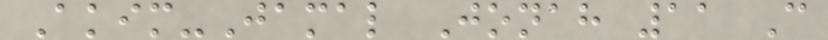Akim-Jamal Jonah 11 C
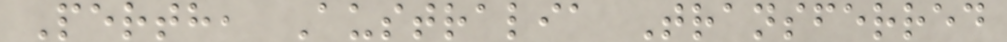Perth, Australia Transferred
